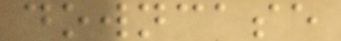downcase
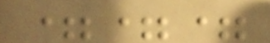===
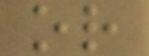or
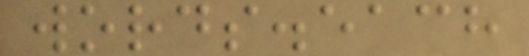words.each
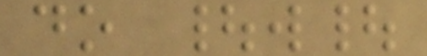do |w|
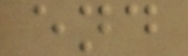end
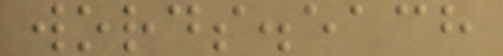words.each
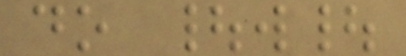do |w|
